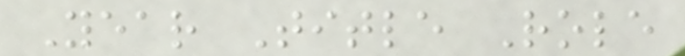Year Title Role
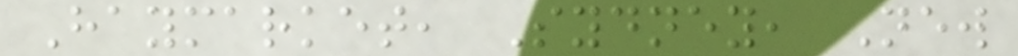Haymarket, Sydney, New
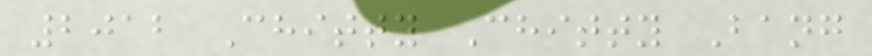2012 Chitty Chitty Bang
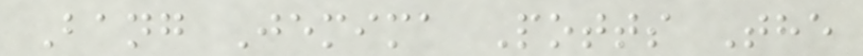Bang Jemima Potts The
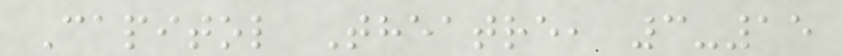Capitol Theatre, 3-15
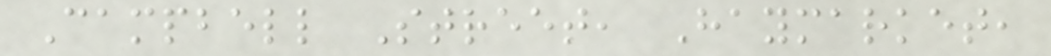Campbell Street, Haymarket,
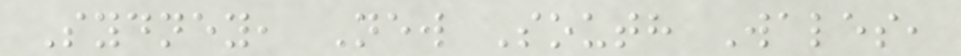Sydney, New South Wales,
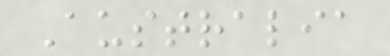Australia
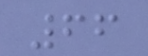66
